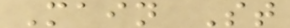Main St
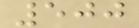500
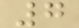7
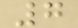7
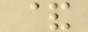&
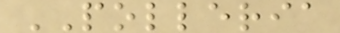POLLERIA
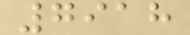7918
